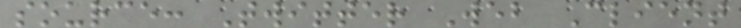source: Twitter Web Client
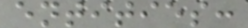entities:
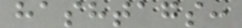hashtags:
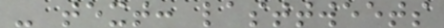- text: lasttweets
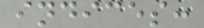indices:
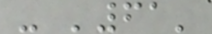- '61'
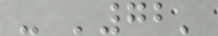- '72'
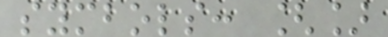symbols: []
